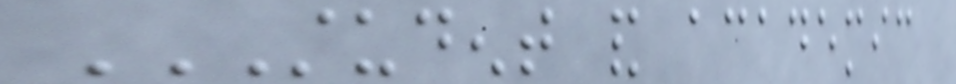STUDENT AND ACADEMIC
